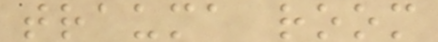trauma room
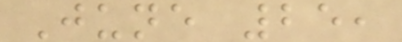June 25,
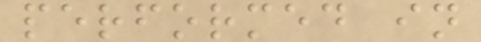performed in
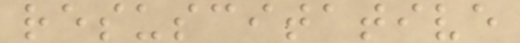resuscitative
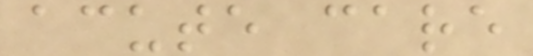acute care
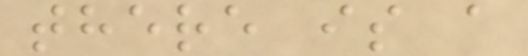there is a
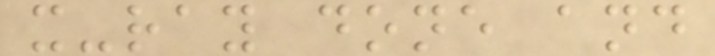x-ray done and
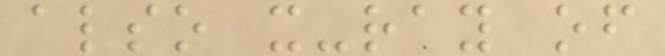also x-ray of
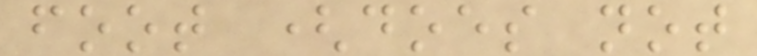foot (does not
